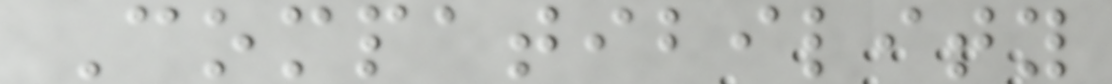Compatibility
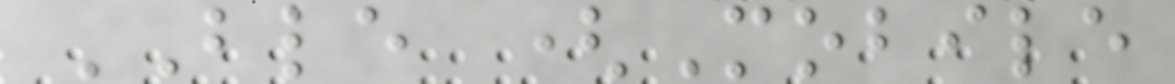BLE (Mobile
